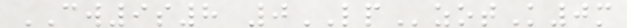CW9s8 0LPzotK0m
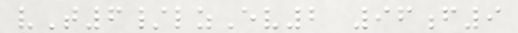vT6/lzEv2 96f9
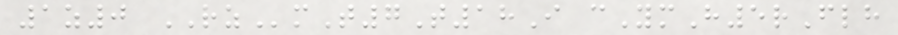1z0 RZmT7T18I cYmH5rFlh
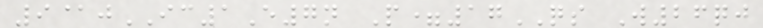9@jIC1E7n P=17QS W26qj
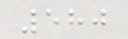580
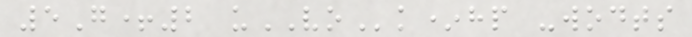5G+2 uVOk*hp -wodts
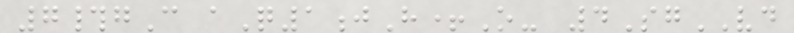7#gC aQ1jH+O- 4SgVD
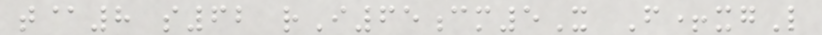t@8 s62 rI65cm5X F+xgL
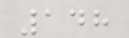148
